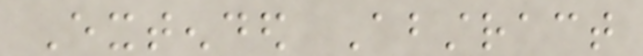Extended Abstract
